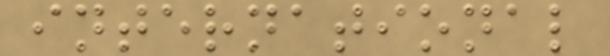international
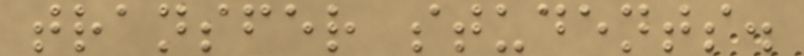transfer students.
